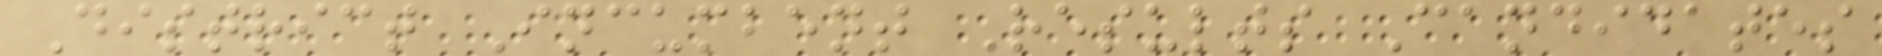District Incumbent Results Candidates
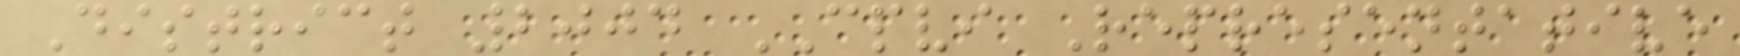District 2004 CPVI Representative
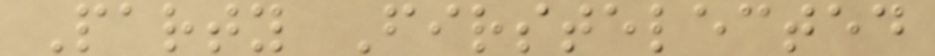Party Firstelected
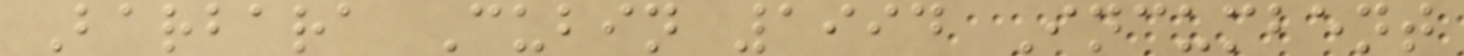Barbara Cubin 1994 Incumbent
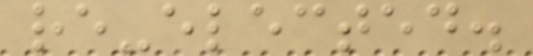re-elected.
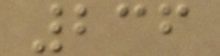236
